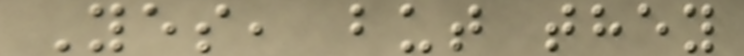Yes, but they
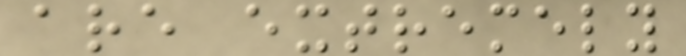are extremely
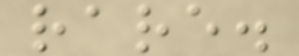rare.
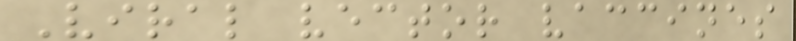Viral vector vaccines
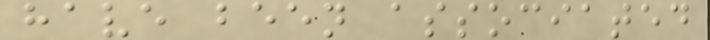have been associated
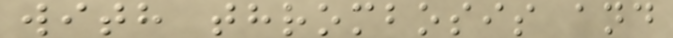with thrombosis and
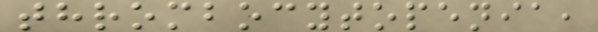thrombocytopenia,
